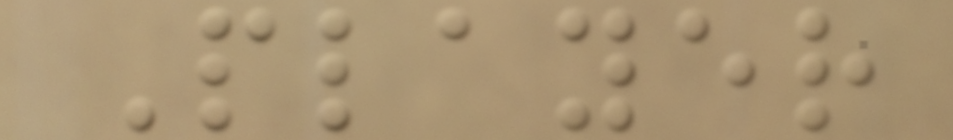Player
